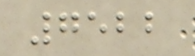7522
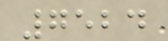7524
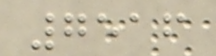7516
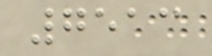7513
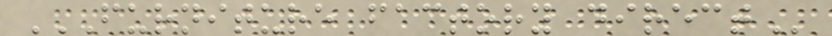FURNITURE FACTORY DIRECT
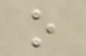o
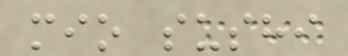mio sushi
